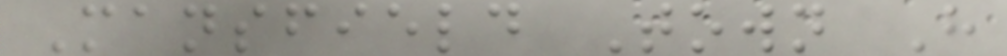Mansfield Town H
